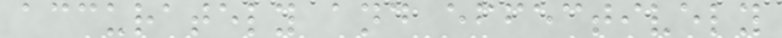accurately and effectively
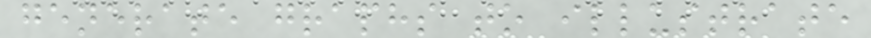generate graphs to illustrate
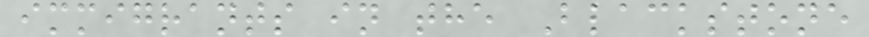immigrants in the Blackstone
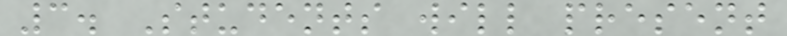3. Students will present
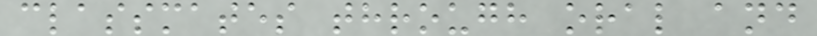classmates through oral and
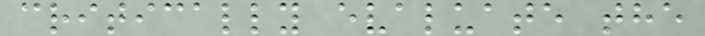critically evaluate the
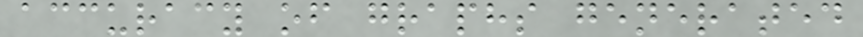accuracy of graphs generated
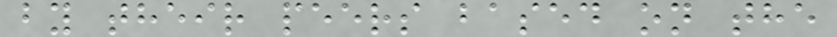by their peers based on the
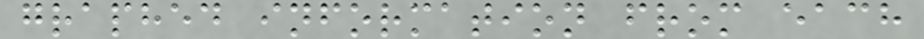graphed information from each
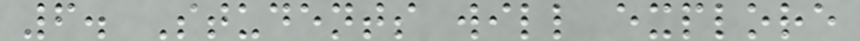6. Students will explore
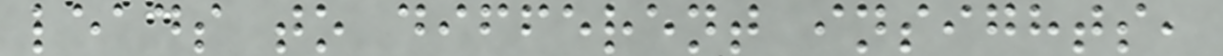leads to different insights,
